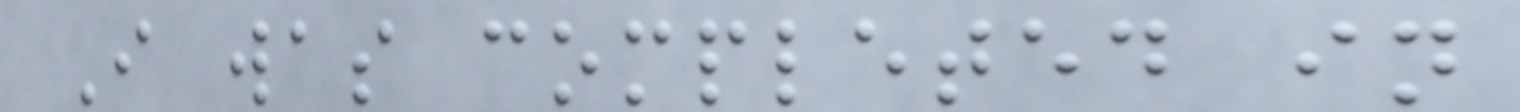I was completed in
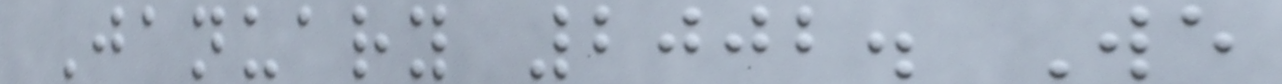January 2002. We
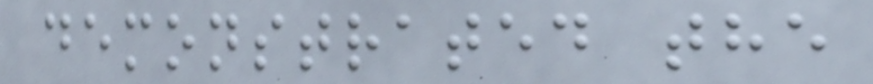demonstrated the
